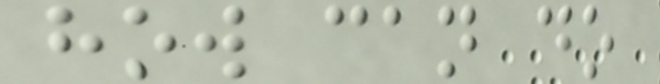how can do
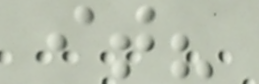it?
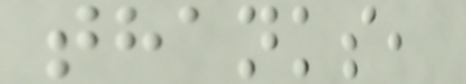thanks,
